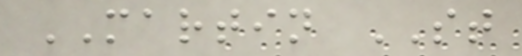MARTIN ST
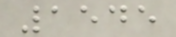1545
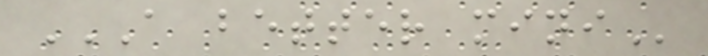A BETTER MINI
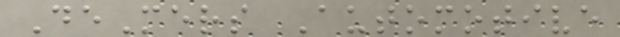DeMers Automotive
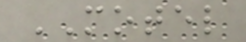MOTEL
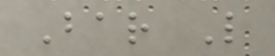Bar L
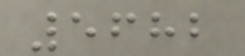5682
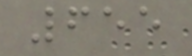655
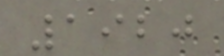1920
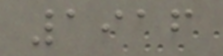1916
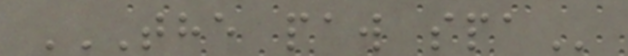THE PAW SPA
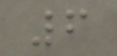6
